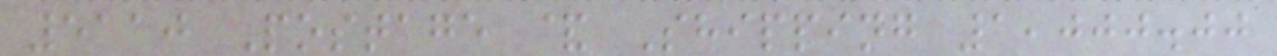5110 Postage & Shipping 1,000.00
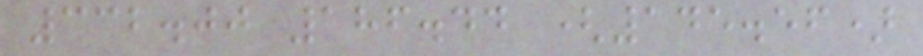332.00 186.44 (145.56)
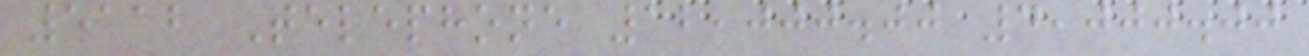5112 Telephone 12,000.00 4,000.00
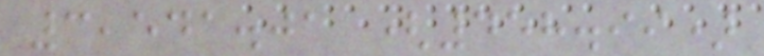3,541.01 (458.99)
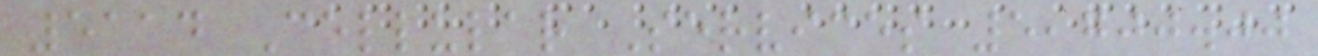5114 Cellular Services 5,700.00
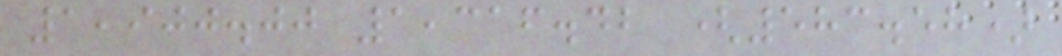1,900.00 1,316.42 (583.58)
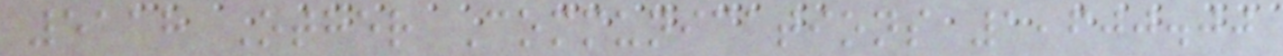5118 Other Communications 1,600.00
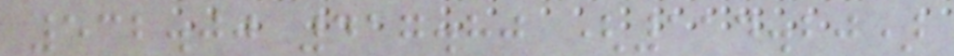532.00 417.80 (114.20)
